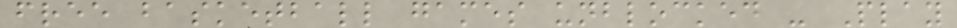free basketball games unblocked - Play
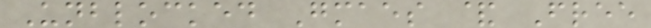Unblocked Gmaes & Free
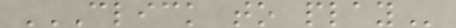CLICK TO PLAY
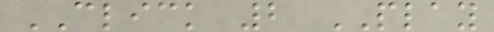CLICK 2 PLAY
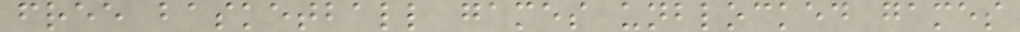free basketball games unblocked games
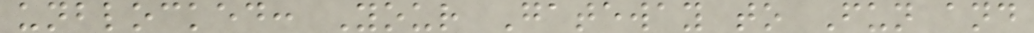unblocked: Your Gateway to Fun and
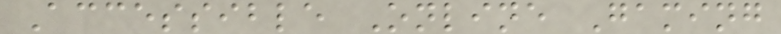Accessible Online Gaming
